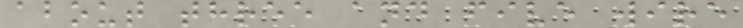about three and five wire
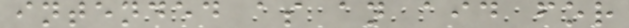intended as an aid for
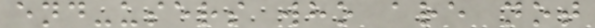end-users who are not
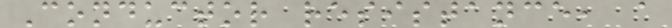Conductor resistance, a
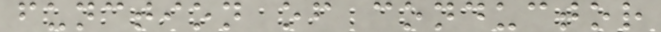function of conductor
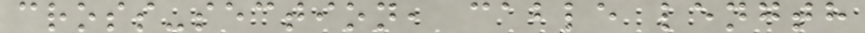cross-section, cable length
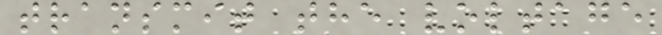transmit the voltage
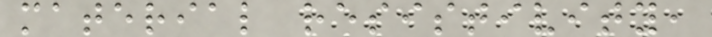material resistivity,
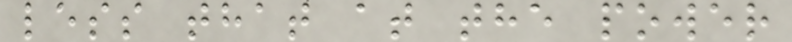less that at the power
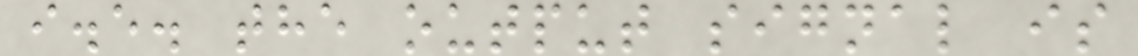i.e. the output signal is
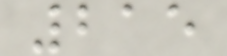215
